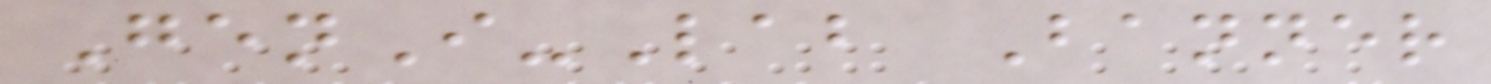GenI-Lab Banner
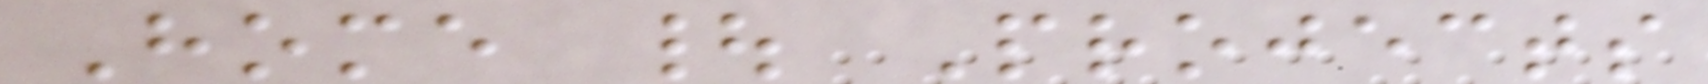Home | Projects
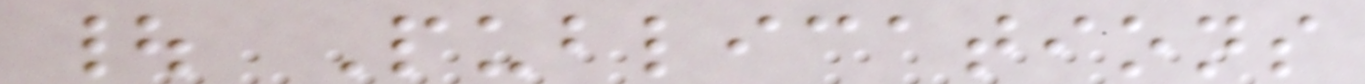| Publications
